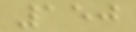150
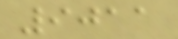9011
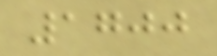1700
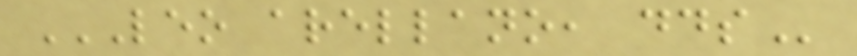LEO ARELLANO, DDS
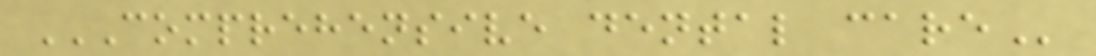COMPREHENSIVE DENTAL CARE
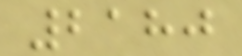2180
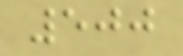500
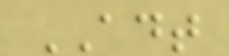ADT
